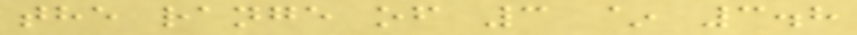the range of 3 ~ 3.8
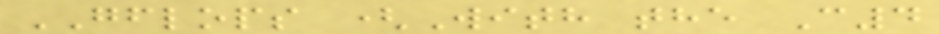GFLOPS (With the C4
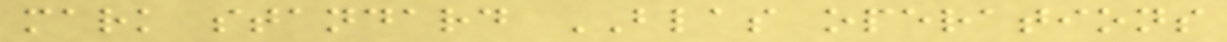mark standard BLAS operations
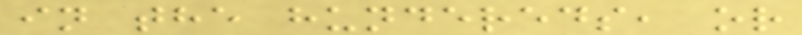in the hundereds, or
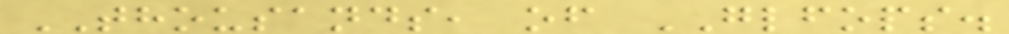THOUSANDS, of GLFOPS.
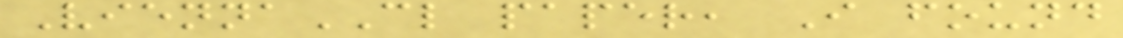ViennaCL paper, I found
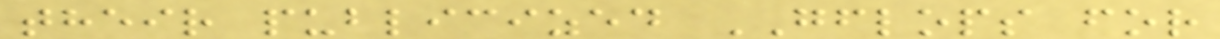their publicized GFLOPS for
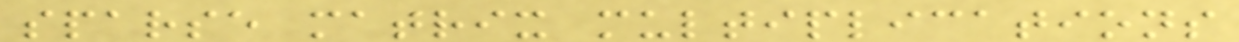sparse matrix multiplications
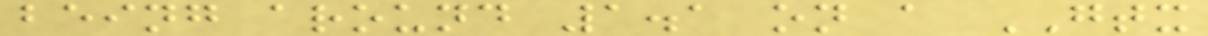being around 1.1 on a GTX
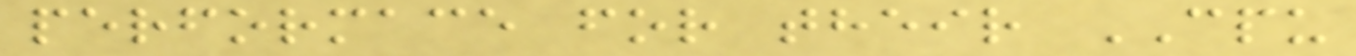performace for their CPU
